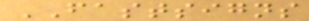FASTSIGNS
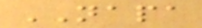NAPA
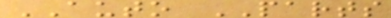AUTO PARTS
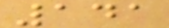141
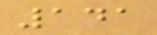141
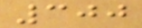300
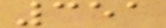351
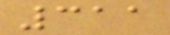311
